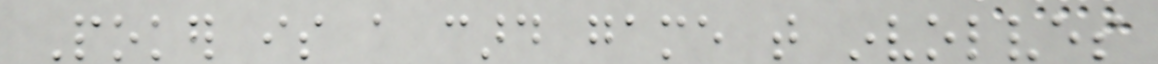Poker is a card game that involves
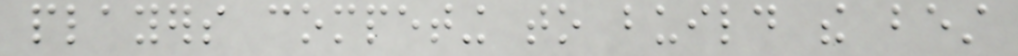players competing to build the best
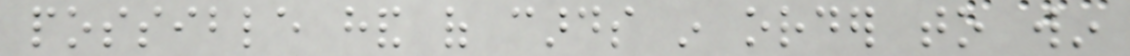possible hand of cards in order to win
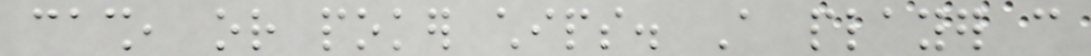cash, or poker chips. A player can
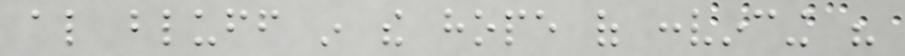also bluff in the hope of convincing his
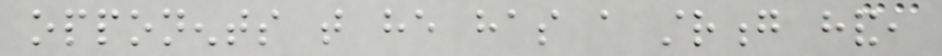opponents that he has a strong hand,
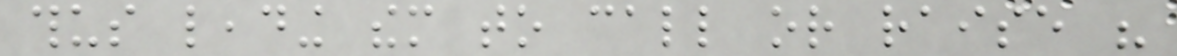thus leading them to call or raise his
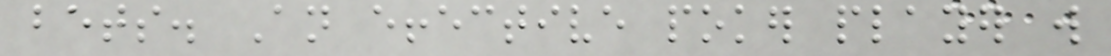bets. An effective poker player will
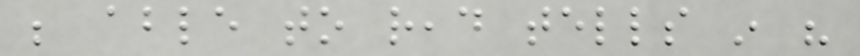be able to read tells in his
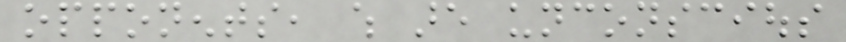opponents, which are unconscious
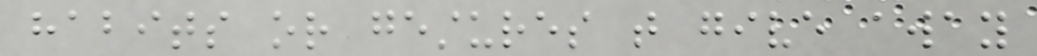habits or gestures that give away
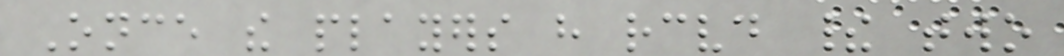Once the players have received their two
